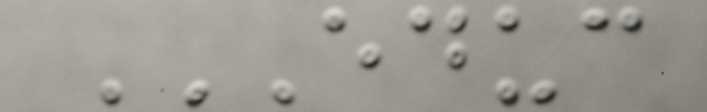EDUC
